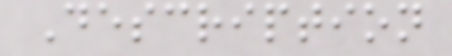Description
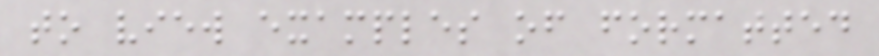to view examples of formatted
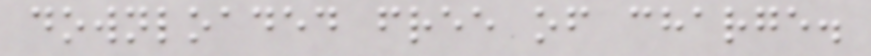downloaded free of charge.
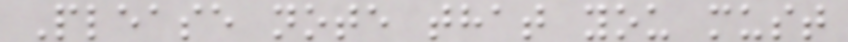Please note that you must
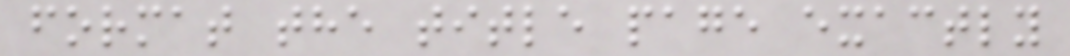format the title page exactly
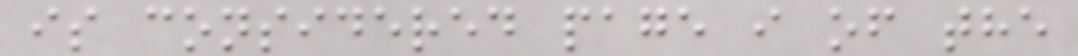is considered page i of the
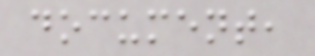document,
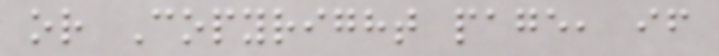or Copyright page, if
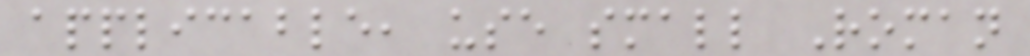applicable, use small Roman
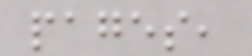pages,
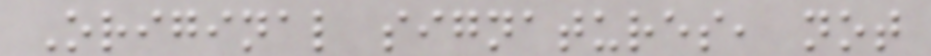Original signatures, not
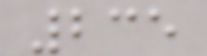235
